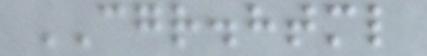CGR.html
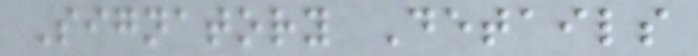Signatory Details
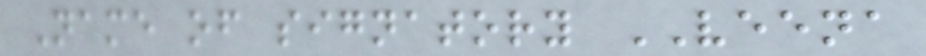Name of signatory VEENA
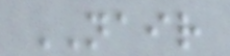NAIR
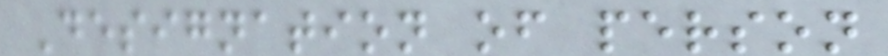Designation of person
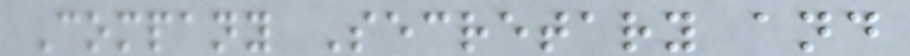Company Secretary and
